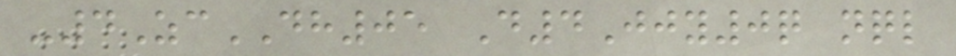-4ZcDH05 D4Jjy0q nql
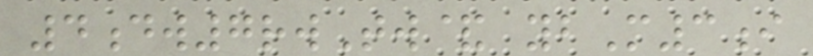4dw7rwTw& ybM3i
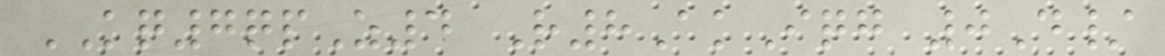KQ7qpZ4 R8AkIqg 0D/
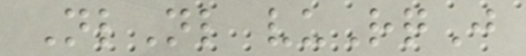NlNl vuRqJ
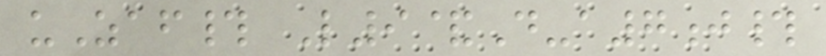uZaf# L9&D-a7j#
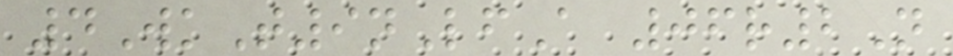4WkT9nLfA 06r2N
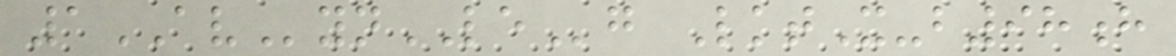1AVynLEg LktX-b98h
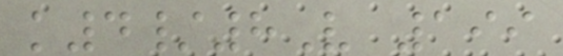k4/8V 199
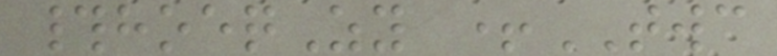#hoeqZy +TWC
